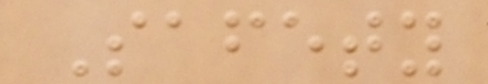Safety
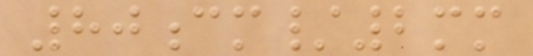80cm/2mm
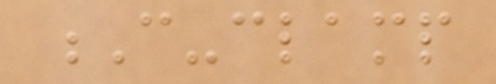C-clamp
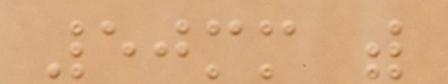50mm with
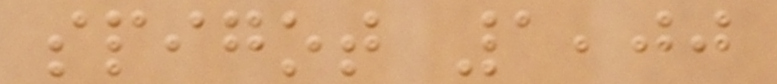spigot 1,00
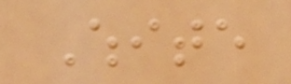White
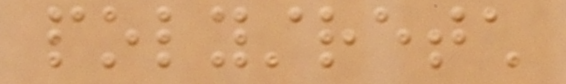polystretch
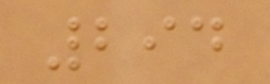294
